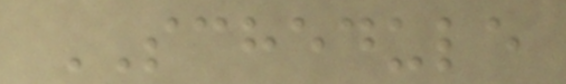SCHEDULE
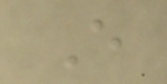E
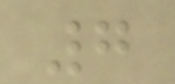7
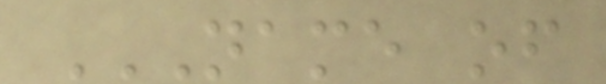NAME OF
